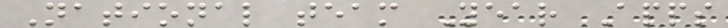National team Year Apps
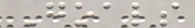Goals
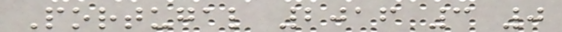Portugal 2016 3 0
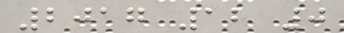2017 12 0
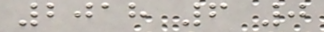2018 6 0
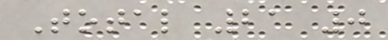Total 21 0
